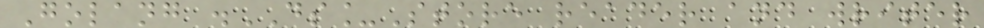Golang .DS_Store reader and writer
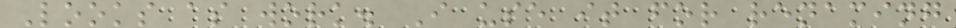Looks as work. I use it for renaming
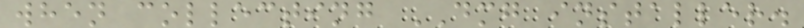when collecting DMG installer.
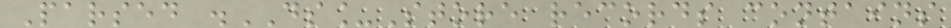Parsed .DS_Store records contains
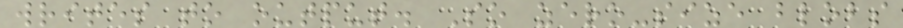writes to output. So zero-size blobs
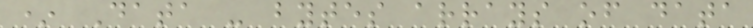* Data - bytes arrays of data
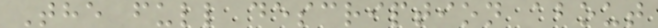The full description about
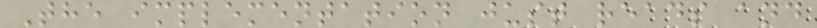The implementation just reads and
